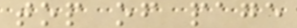top of page
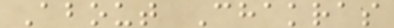About Chakras
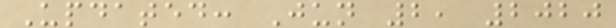Updated: Jun 2, 2020
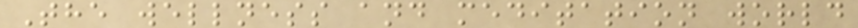The wellness and meditation world
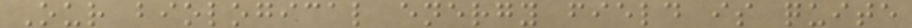Our biological energy field is quite
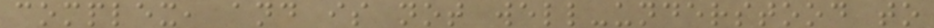complex, and is not well-understood to
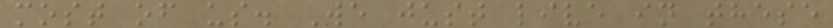most of us. We just live in these
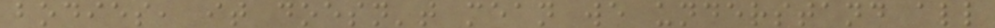bodies, it doesn't mean we understand all
